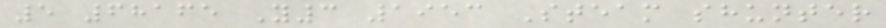5 68165 Y3 1953 Steam shunter
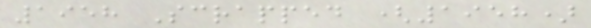1958 Scrapped (1958)
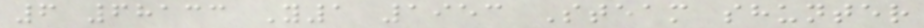6 68133 Y1 1953 Steam shunter
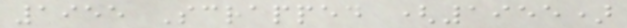1955 Scrapped (1955)
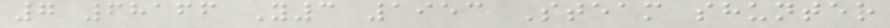7 68166 Y3 1953 Steam shunter
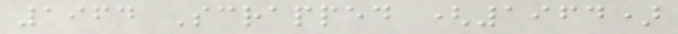1964 Scrapped (1964)
